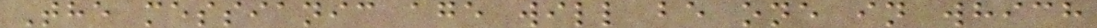The messianic age will be one in which
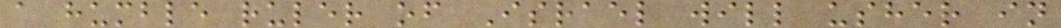a humble ruler of Israel will usher in
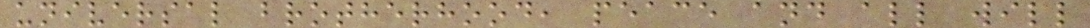universal brotherhood, peace and all will
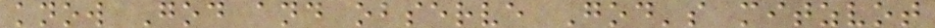know God and observe God's mitzvot
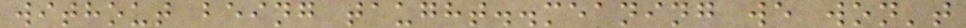without being taught..meaning we won't
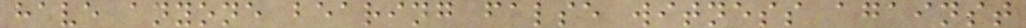have anyone bearing false witness against
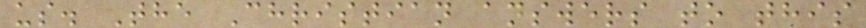us. The Christian answers to this
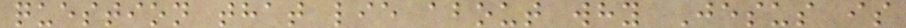question that lie about why Jesus is
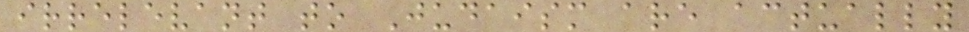irrelevant to Judaism are actually
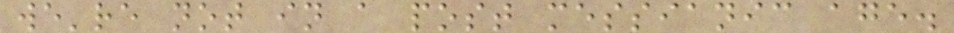we're not in a post messianic age.
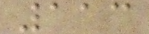113
